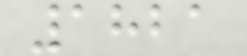1821
